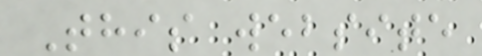This website
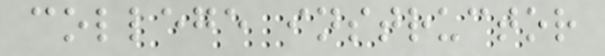college instructor
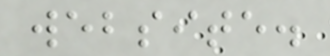website.
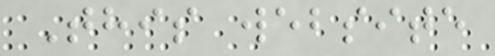This website
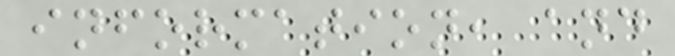information, and
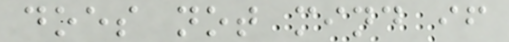does not mind if
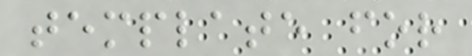template for
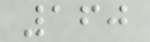160
